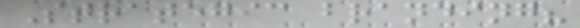Strategic branding?
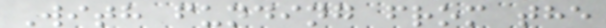With funding from the
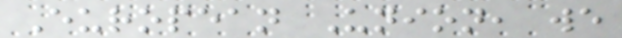European Union, we
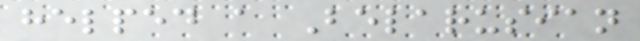helped a Belarusian
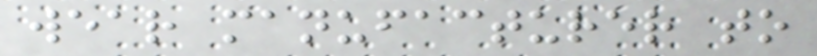wear manufacturer to
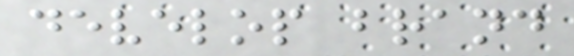develop brand
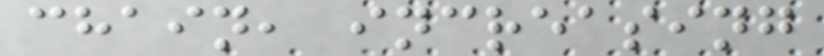chain, increasing
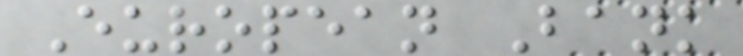European Bank
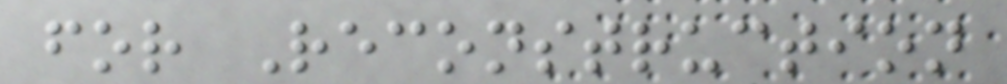for Reconstruction
